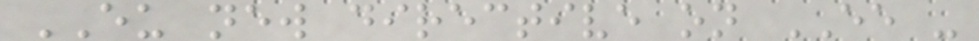EU new directive on EE -
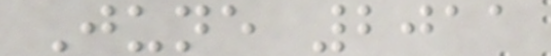June 2011
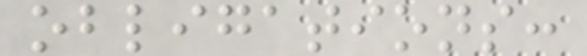obligations:
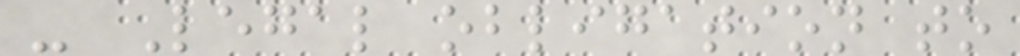- Legal obligation to
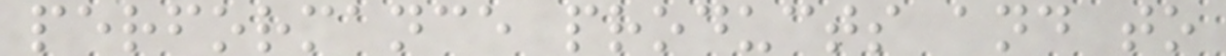performance products and to
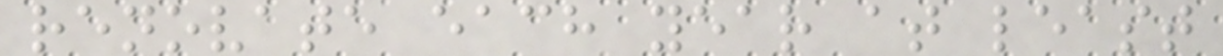renovate each year at least
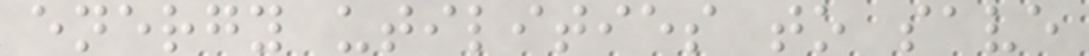energy utilities to save
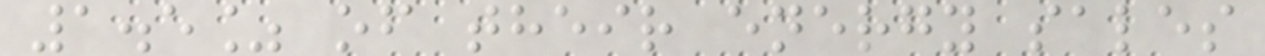1.5% of their energy sales
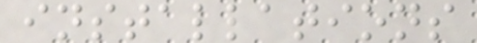installations
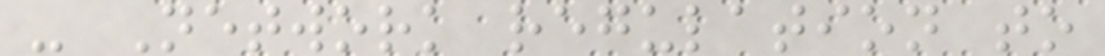- Network regulation to
